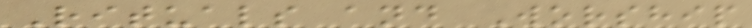Rituals and Worship
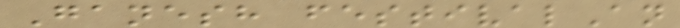Ganesh festivalAn
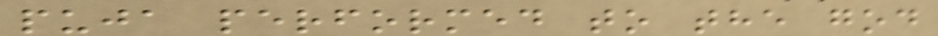puja performed to the god
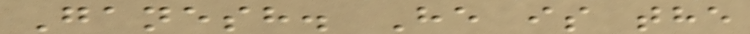Ganesh. He is the
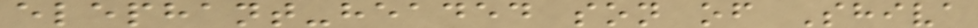elephant-headed son of Shiva
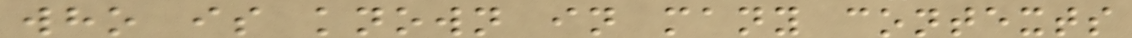who is known in many contexts
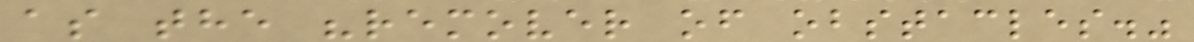as the "remover of obstacles."
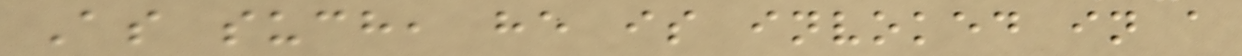As such, he is invoked in a
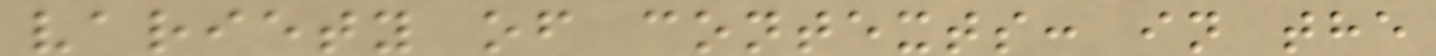variety of contexts: in the
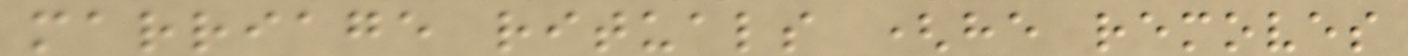marriage rituals (he removes
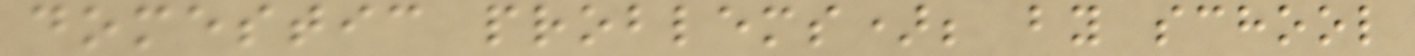domestic problems); by school
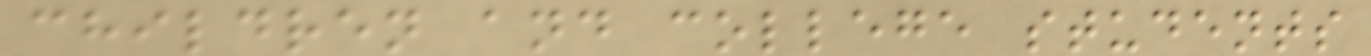children and college students
